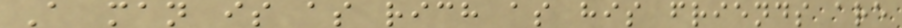A man is as rich as his friends are
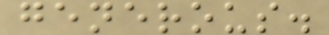generous.
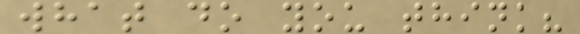what do you think?
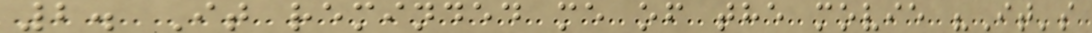2. It reminded me of the movie "It's
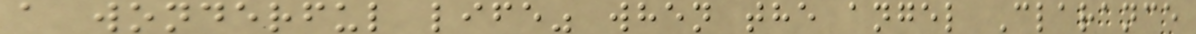a wonderful life" when the angel Clarance
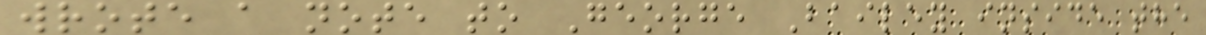wrote a note to George Bailey inside the
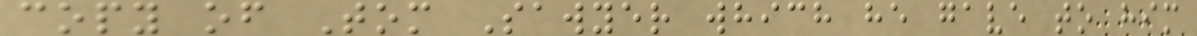copy of Tom Sawyer which he gave to him
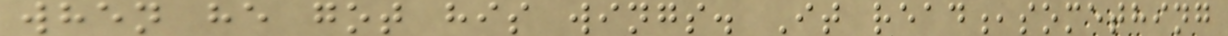when he got his wings. It read,something
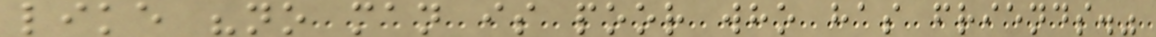like "no man is poor who has friends."
